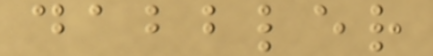dabbler
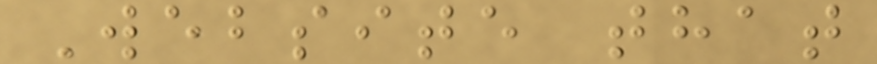Website that
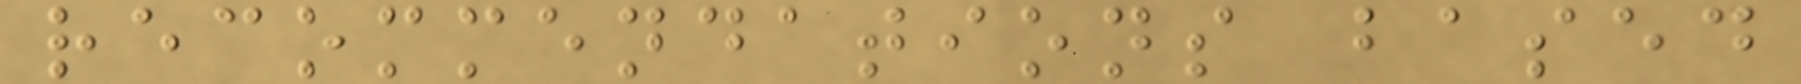recommendations based
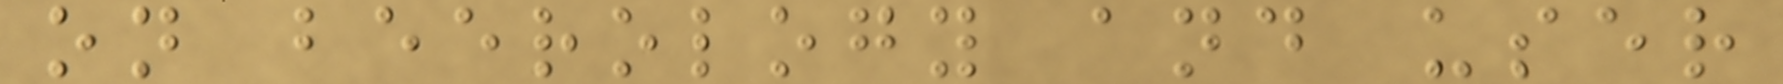on beerology and user
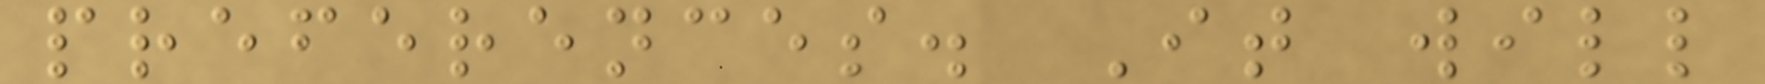preferences. It will
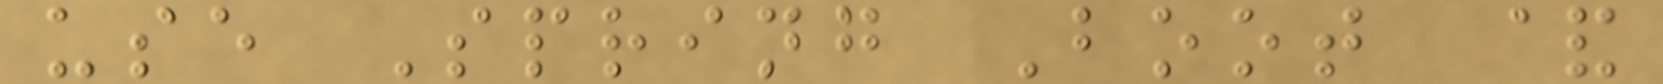use Spring Boot &
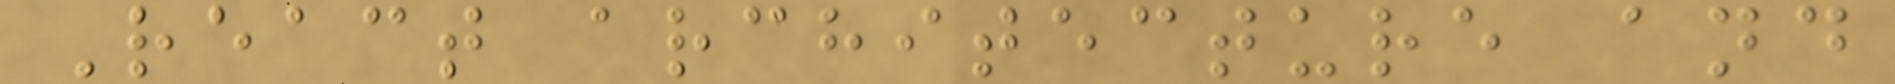React architecture and
